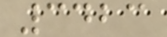3423
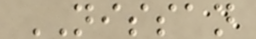NISSAN
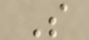S
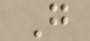G
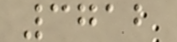3712
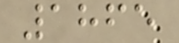1865
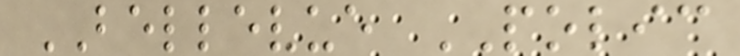BELLEVUE POLIC
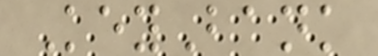KeyBank
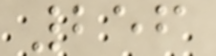256
